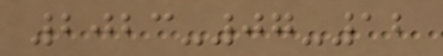2023-07-12
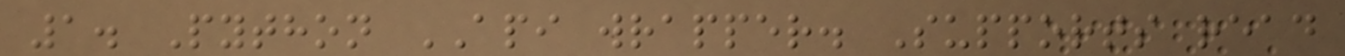1. Python API wrapper. Supports read
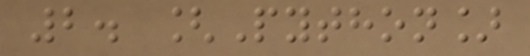2. [Python]
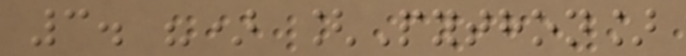3. ") [Python]
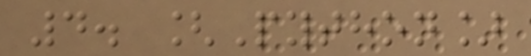4. [Python]
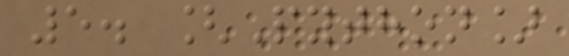5. [Python]
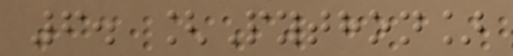6. [Python]
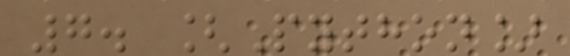7. [Python]
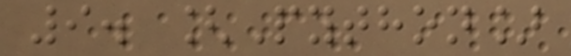9. [Python]
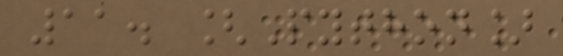11. [Python]
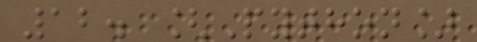12. [Python]
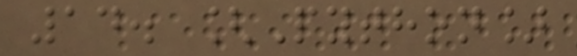14. [Python]
